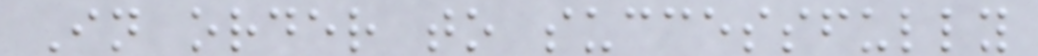In order to successfully
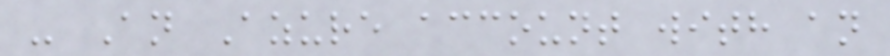- An Azure account with an
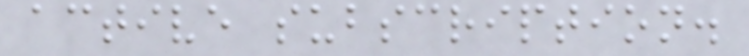active subscription.
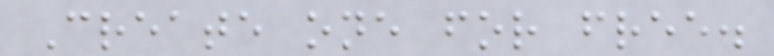Create one for free.
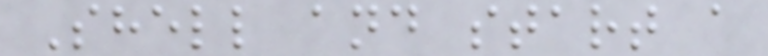Shell and start a
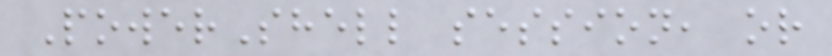PowerShell session, or
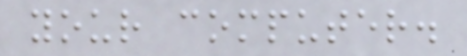your computer.
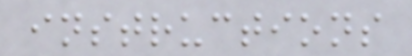instructions
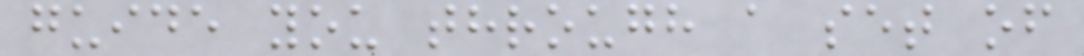guide you through a set of
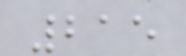215
